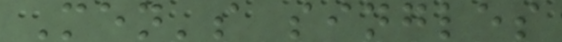Men's singles
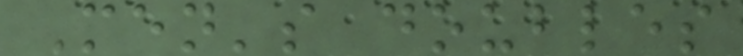Men's doubles
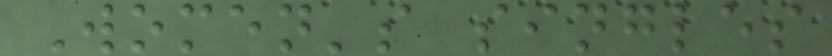Women's singles
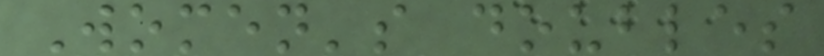Women's doubles
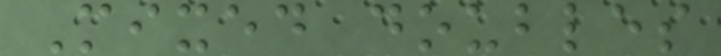Mixed doubles
